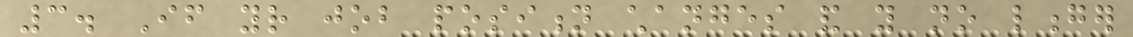3. If your job position changes and you no longer
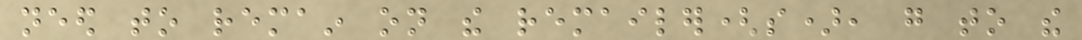need to remain on the remailer(s), go to the
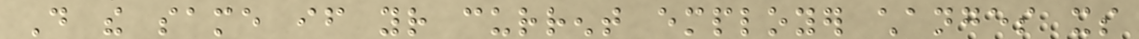Do the same if your current employer changes its
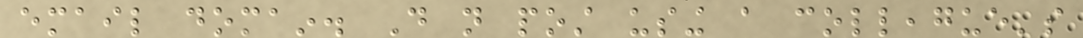email domain. Do not post using a colleague's
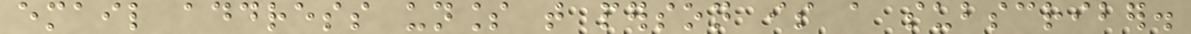email address unless that person is a subscriber.
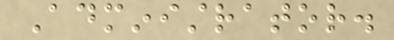Administrator.
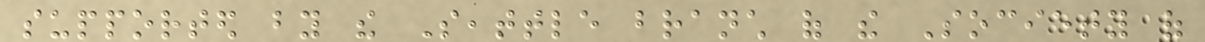supported by the Seattle branch of the Society of
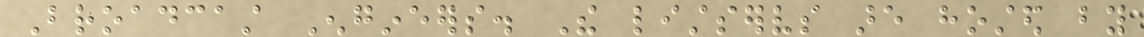Broadcast Engineers. The listservs are hosted by
